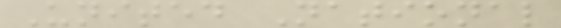United National
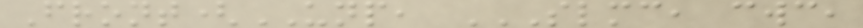Front(UNP, SLMC, CWC,
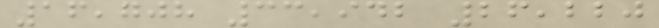16,708 33,942 26,220
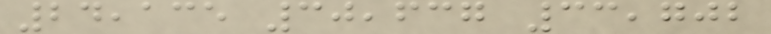24,135 30,637 33,702
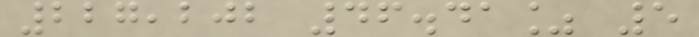227,202 46.41% 5
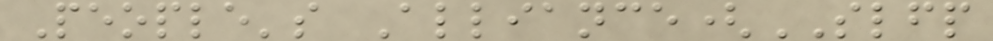People's Alliance(SLFP
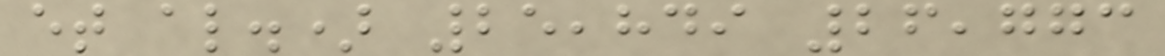et al.) 25,849 26,773
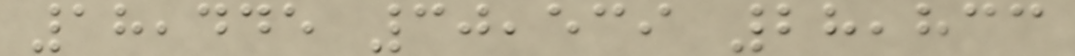18,445 30,539 28,833
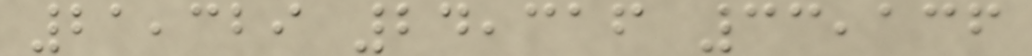21,329 24,316 33,136
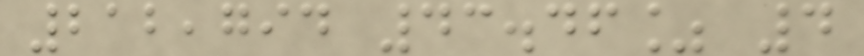212,794 43.46% 4
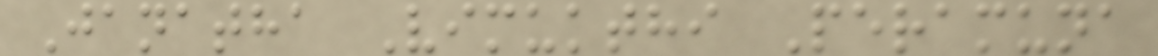Janatha Vimukthi Peramuna
